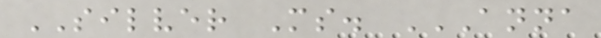SILVER Ms. ANNA
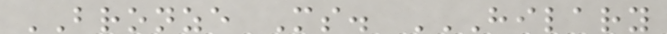BRONZE Ms. HILARY
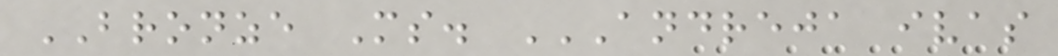BRONZE Ms. ANDREJA IVAS
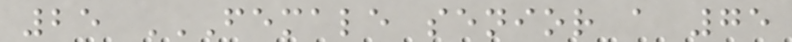25 FEMALE SENIOR A 75
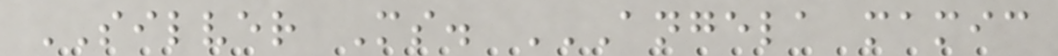SILVER Ms. ANGELA MAMIC
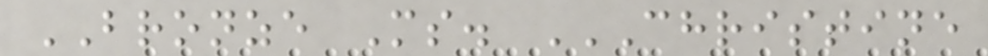BRONZE Ms. CHRISTINE
